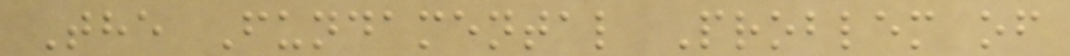The Fundamental Problem of
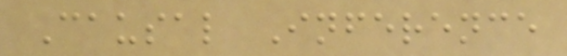Causal Inference
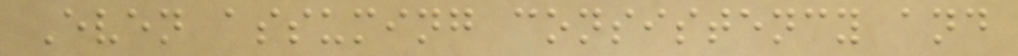Even assuming consistency and
